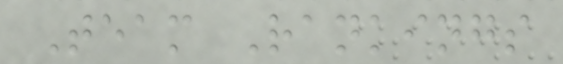Team Rankings
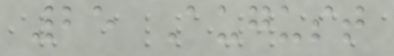25 August
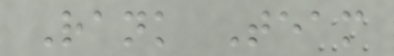Rank Team
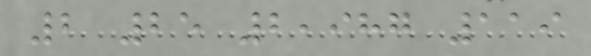2 25 2,987 119
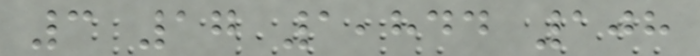3 17 1,844 108
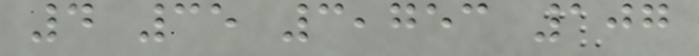4 35 3,753 107
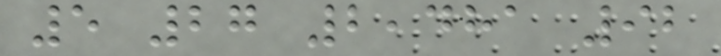5 27 2,481 92
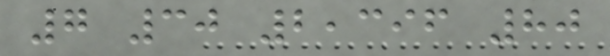7 30 2,396 80
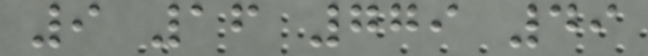9 16 779 49
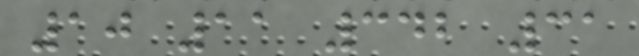10 11 342 31
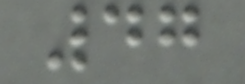47
